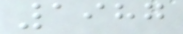1987
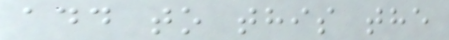add to this the
